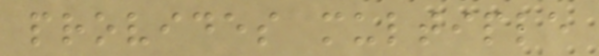provides multiple
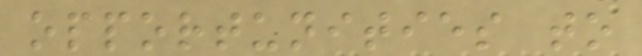opportunities to
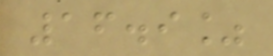16.9%
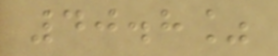40.8%
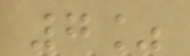7%
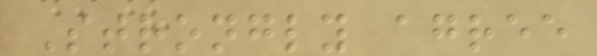Strongly agree
